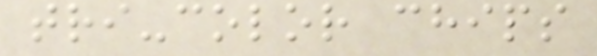tri-color chips
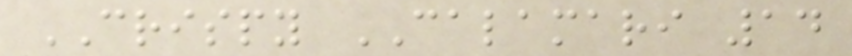CRISPY CALAMARI 14
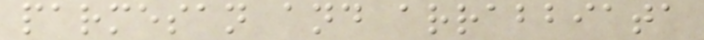parmesan and arrabbiata
